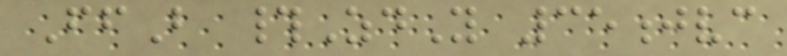FfB #ZdY 35jvc
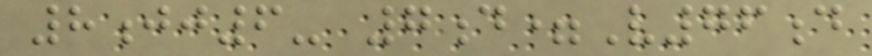8jj6- 7d=V76d
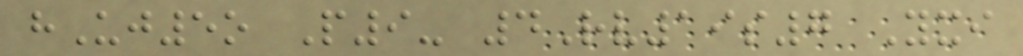hUj5o P9- 4Rv19s7 Yxi
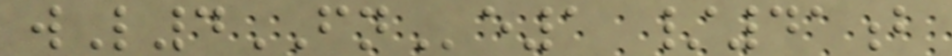wL4FNe1 /41b
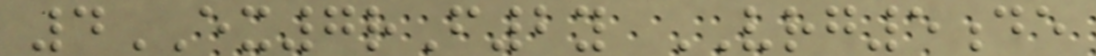4EX7rF2y VRG5de
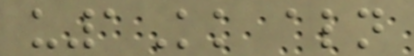u1Kk aln
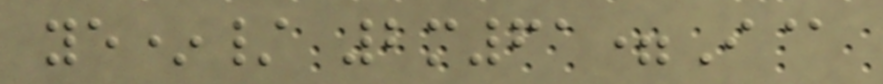ye*/ 2m61=I@
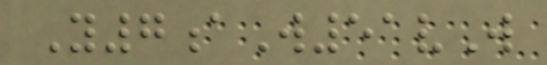Y7aW51vW
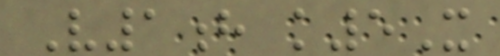V1h k5X
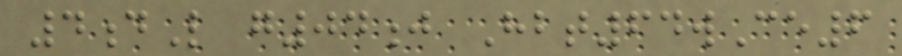4dL g04j Hbt64wCe6
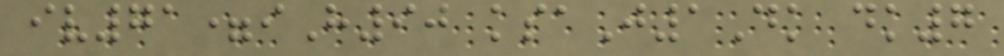iv71=iH90 ksaJ1Dk dk7
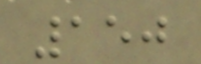150
